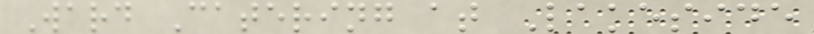Ward Catering at Lakeside
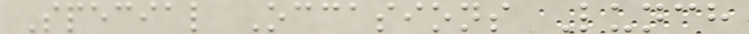Special Occasions Lunch
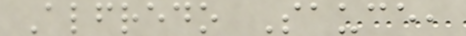Alfredo Sauce,
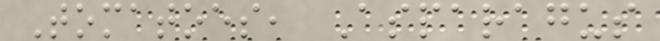Tomatoes, Asparagus
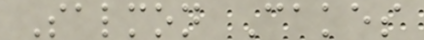Salmon Cakes
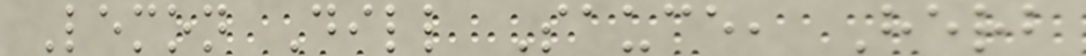Lemon Dill Sauce, Herb
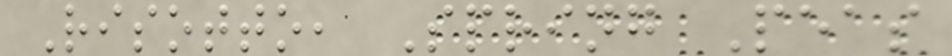Risotto, Spring Peas
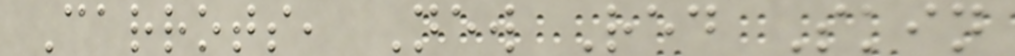Carrots, New Red Skin
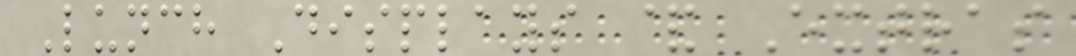Lunch Displays & Extras
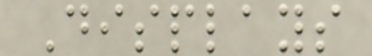Displays
